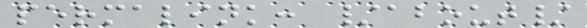permalink: /about/
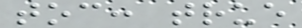toc: true
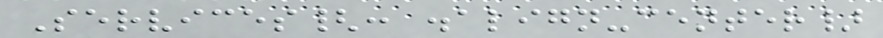Services{: .align-center}
